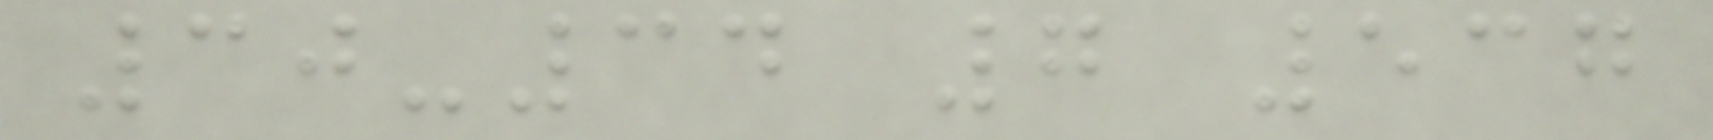30-34 7 537
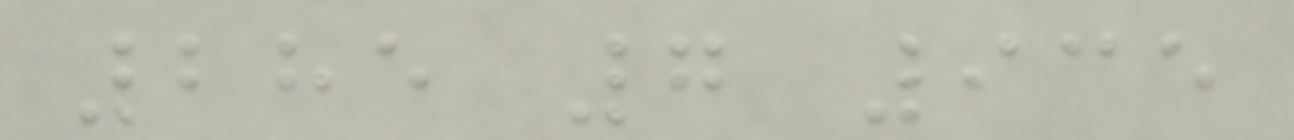285 7 935
